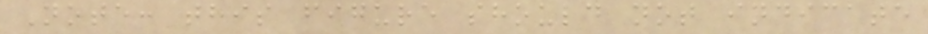Note: this figure should not indicate
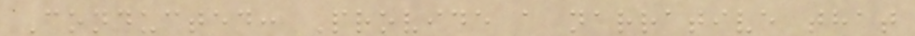Conducted: Provide a narrative that
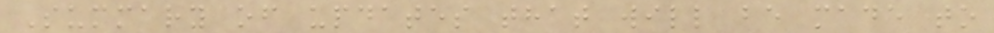Summary of updates that will be made to
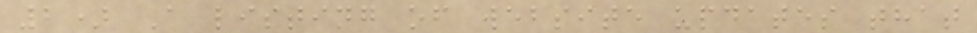2) A listing of website updates that
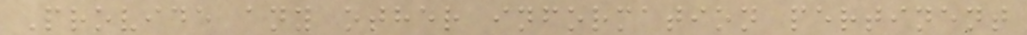Provide any other information pertinent
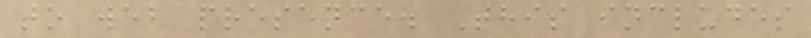to web presence. This includes
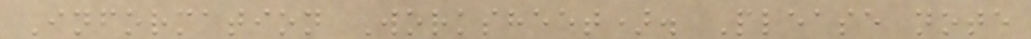Information Worksheet). Please note
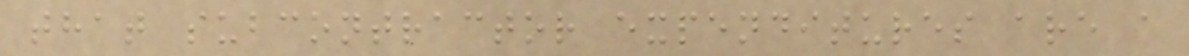that subcontractor expenditures are a
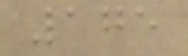175
